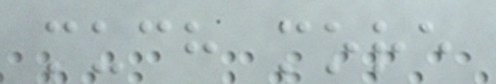much more
